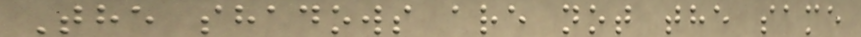The shadows are not the same
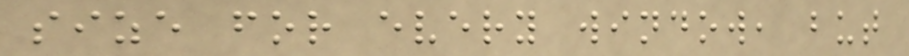size for every window, but
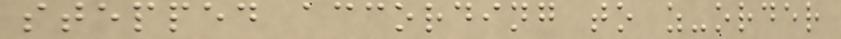stepped according to z-order
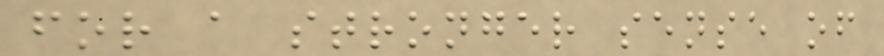for a stronger sense of
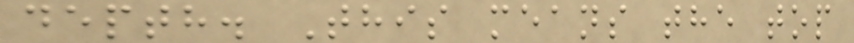depth. This means the top
